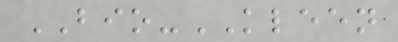BIO-KLEEN
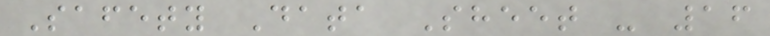Safety Data Sheet - 16
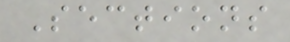Sections
